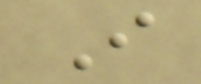I
